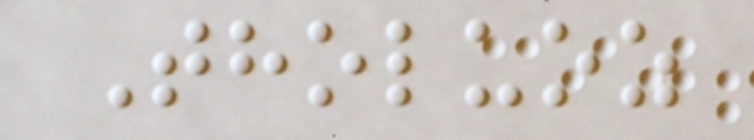Tholuoz
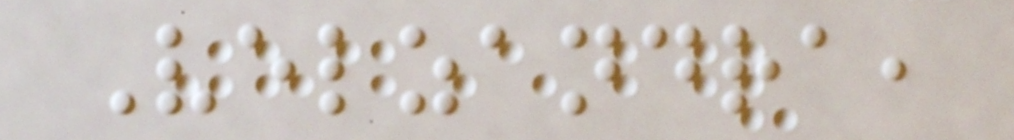Velzandra,
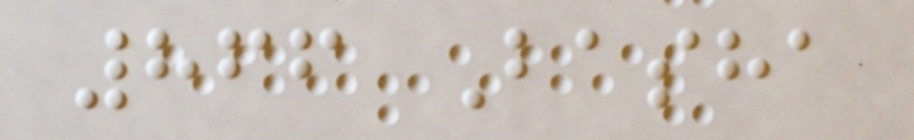866 Basha
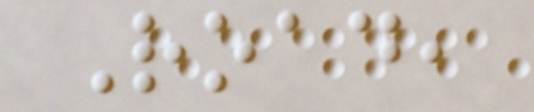Road,
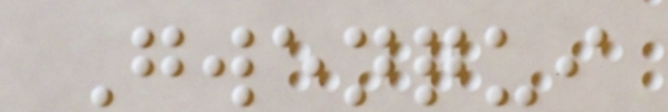Gwenqui
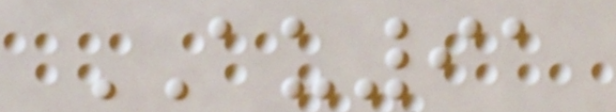AU91
